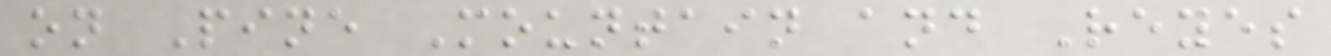on Pine Mountain and Reyes
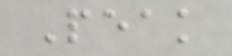Peak
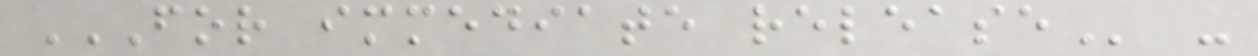FOR IMMEDIATE RELEASE -
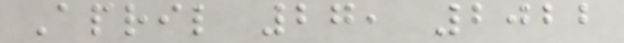April 27, 2022
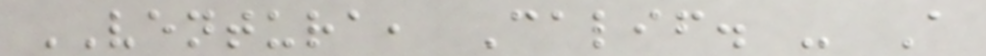VENTURA, Calif. - A
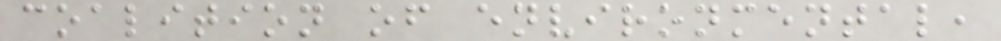coalition of environmental,
